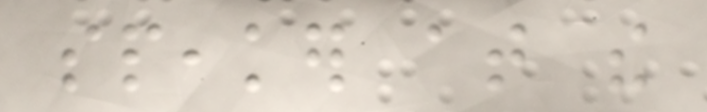speaker at the
